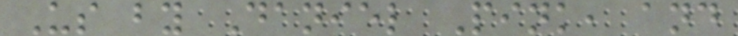Us by Daniel Pink, and
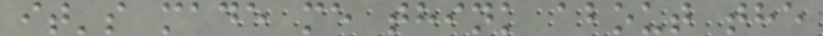it's made me think about the
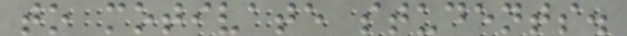to motivate students.
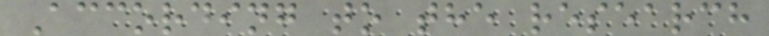According to the research
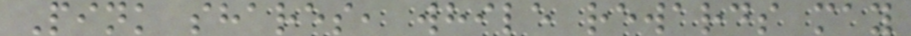Pink shares, while rewards may
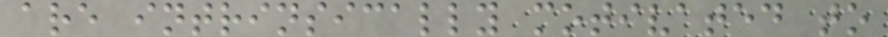are intrinsically motivated to
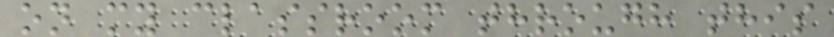on my classroom through this
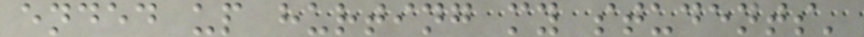ended up hurting my students'
